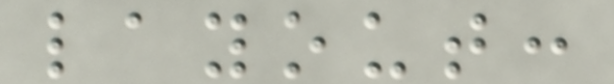layout:
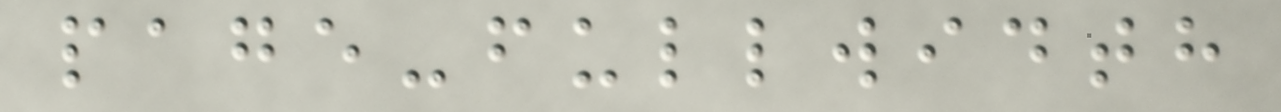page-fullwidth
